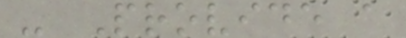- Provide a
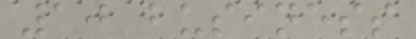10 business
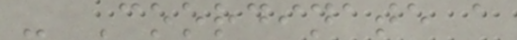- Coordinate a
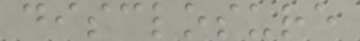disclosure
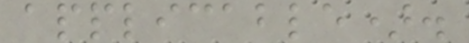applicable).
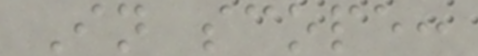In scope:
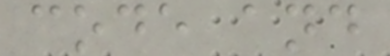code and
